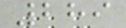289
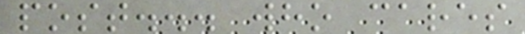post... who cares
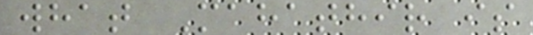what Mahathir is
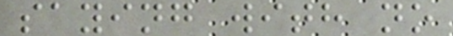saying with no
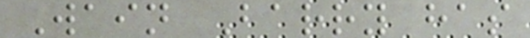Wain Barry has
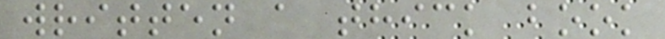written a thick book
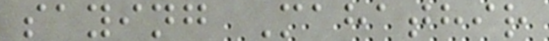saying Mahathir
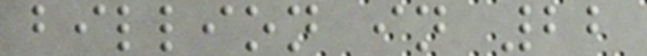billion in 22
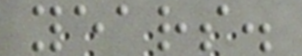years.
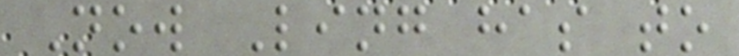Now Ling has to
